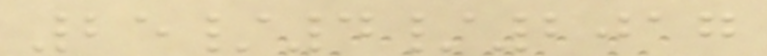25/4/2017
